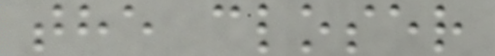the closer
